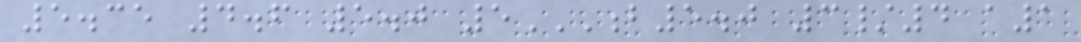5.35 4.6 5.0 5B5.0 3/4 A1
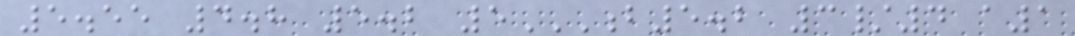5.55 4.8 5.2 5B5.2 3/4 A1
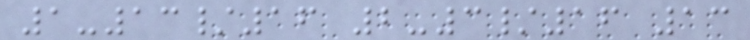1-13/16 2-3/16 13
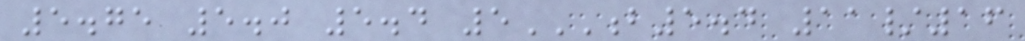5.75 5.0 5.4 5B5.4 11/16
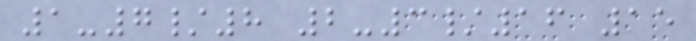1-7/8 2-3/16 15
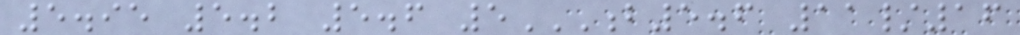5.95 5.2 5.6 5B5.6 11/16
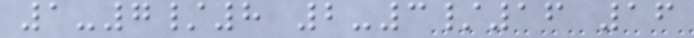1-7/8 2-3/16 16
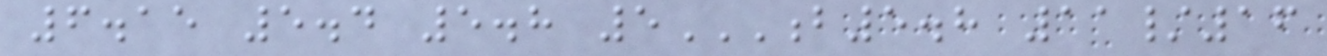6.15 5.4 5.8 5B5.8 11/16
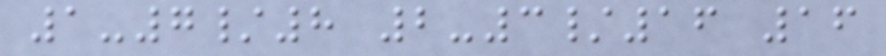1-7/8 2-3/16 16
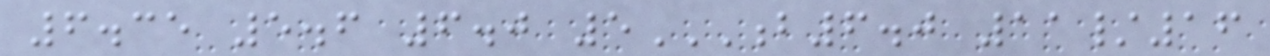6.35 5.6 6.0 5B6.0 11/16
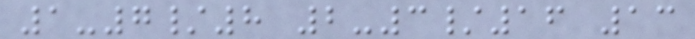1-7/8 2-3/16 13
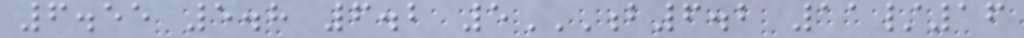6.55 5.8 6.2 5B6.2 11/16
